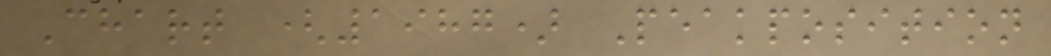Chart (1987) Peakposition
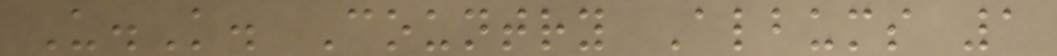U.K. Country Albums 1
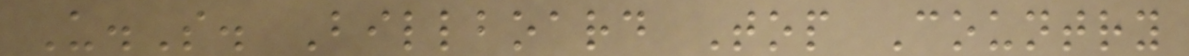U.S. Billboard Top Country
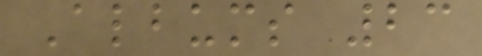Albums 23
